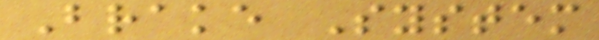Brake System
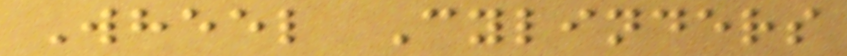Wheel Cylinders
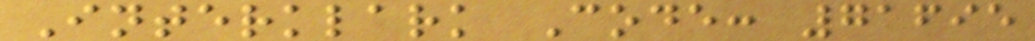Interklark Code: 71695
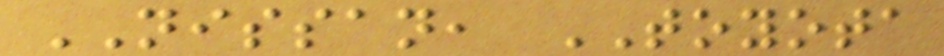NISSAN, TOYOTA
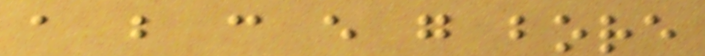a b c e g bore
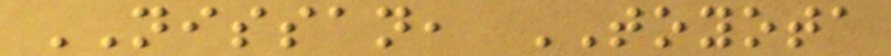NISSAN, TOYOTA
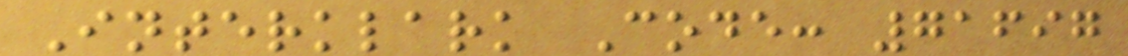Interklark Code: 71697
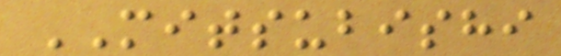MITSUBISHI
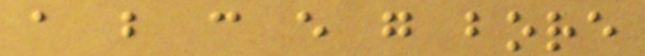a b c e g bore
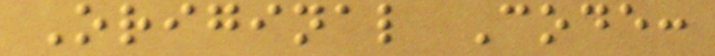Original Code:
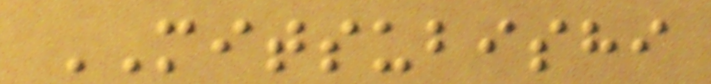MITSUBISHI
